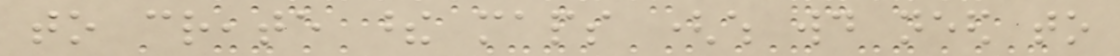to create these maps (which would need to
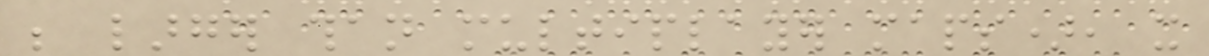be larger than multiplayer maps), it
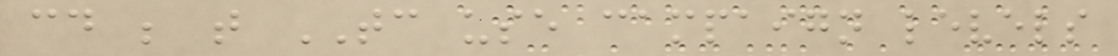could be that TC use campaign levels
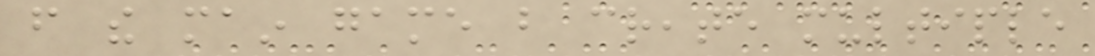from the main game but create multiple
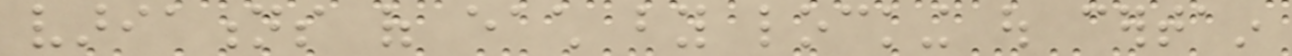variations of each by locking out certain
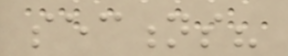sections?
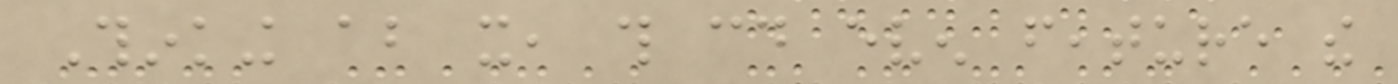Thinking about it, this could even feature the
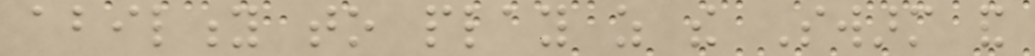ability to play as the Swarm and
